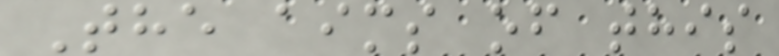The aims of this
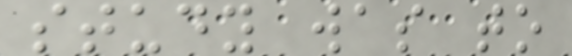study was to
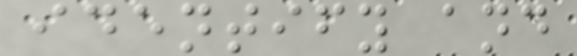identify and
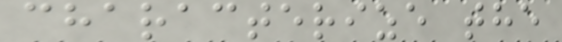characterize the
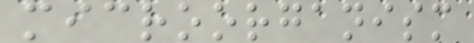microorganism
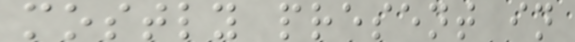mostly present in
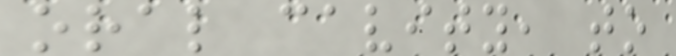oral cavity, to
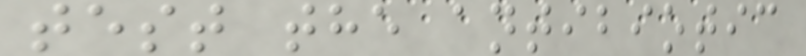test the antibiotic
